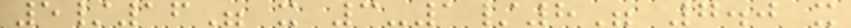5/16" x 3-1/8" 7.0 x
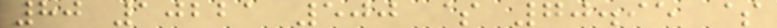80 10221 500 $ 70.95 $
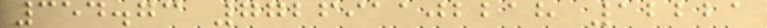354.73 772691102218 12221
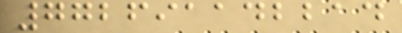772691142214
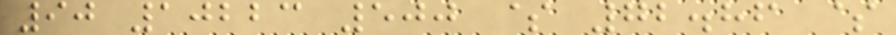90 10223 500 $ 72.86 $
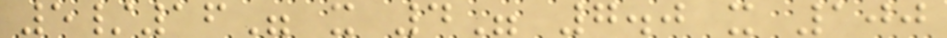5/16" x 4" 7.0 x 100
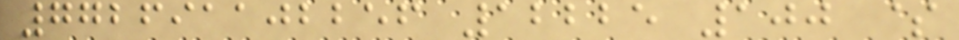772691102256 12225 100 $
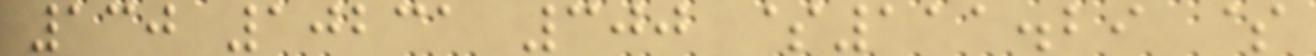130 10231 300 $111.29 $
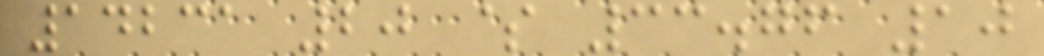14231 20 $ 33.76 10
